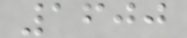1600
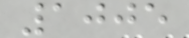1005
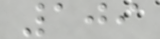109
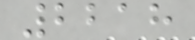2218
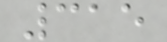315
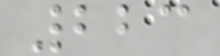223
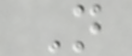N
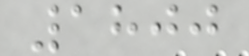1800
